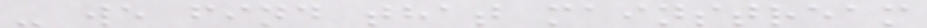- we find that mainstream
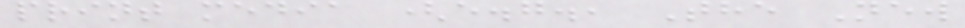print media (e.g., The New
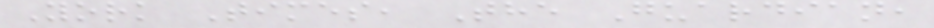York Times, The Guardian,
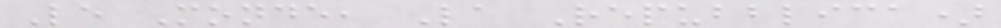Le Monde, La Repubblica)
